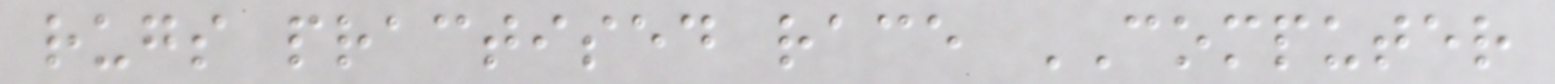rugs practised race COMPUTER
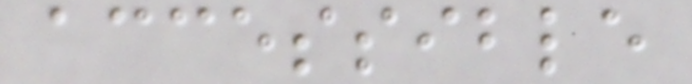accessible
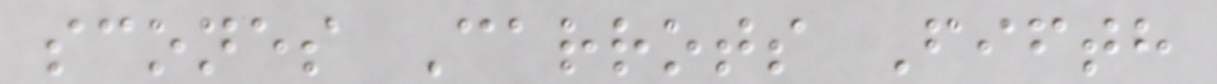scones Carrots Fifth
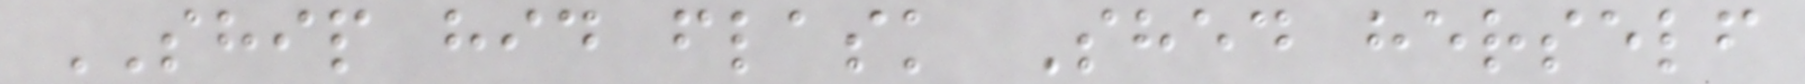SHIP hid flask Shed herself
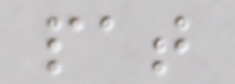pat
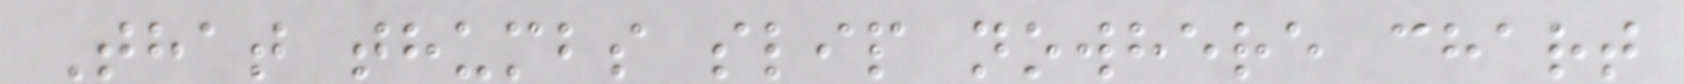That thumbs slip nowhere chart
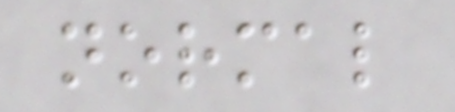normal
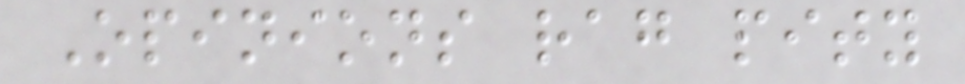Opinions rag pity
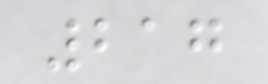217
